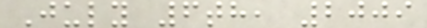July 6th, 2009
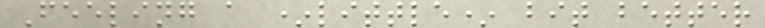Feeling a *little* bit better
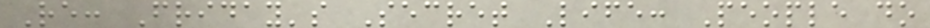Re: Friday's Secret Life: People do
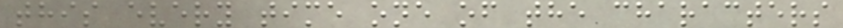this every time one of the characters
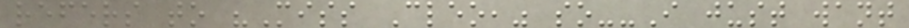refers to "Miss Cleo," so--I just want
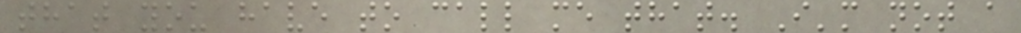that you have to call me that. I'm not a
